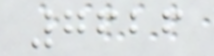7626
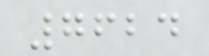7624
